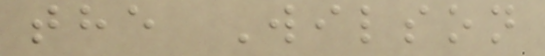the Wilson
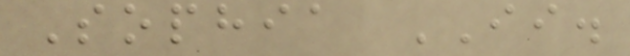Sophia II.
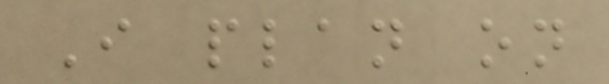I plan on
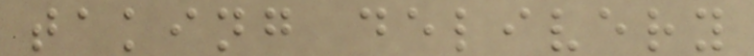taking delivery
